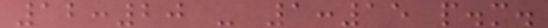12:20 - 1:15 p.m.
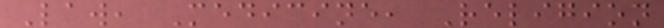Law, Medicine, Religion
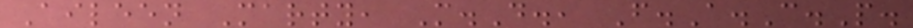Aileen Marty, M.D., F.A.C.P.
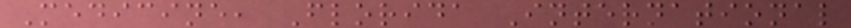Medicine, Florida International
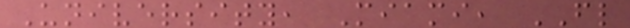University, Miami, FL
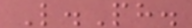L.Ph.
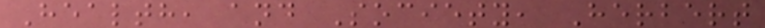Health, and Society, Herbert
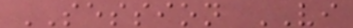SESSION VI
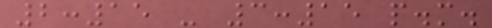2:15 - 3:15 p.m.
